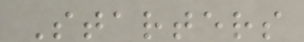Starters
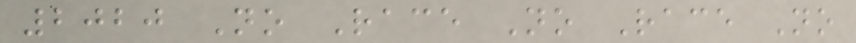2020 No Race No Race No
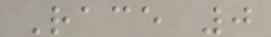Race 0
